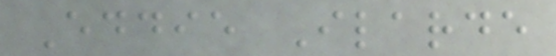Eddie Ilarde
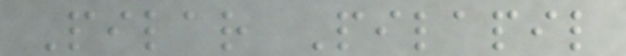Pilar Pilapil
